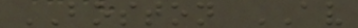BOSTON AV
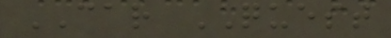CAR QUEST
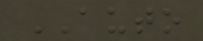AUTO
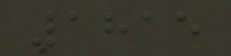1815
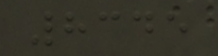8345
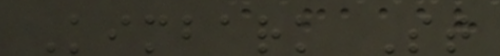Kimbark St
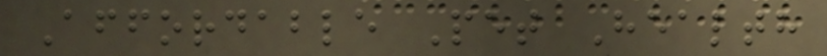Affordable Pet Health
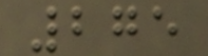275
